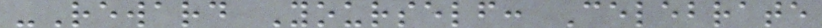-Reward Yourself: Celebrate
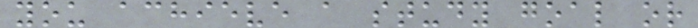you achieve a study goal or
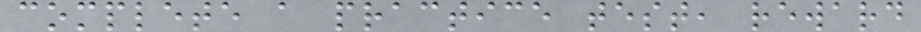complete a practice test, reward
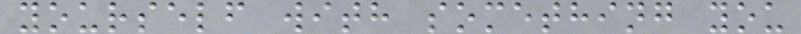yourself with something you
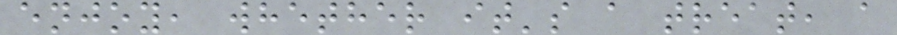enjoy, whether it's a treat, a
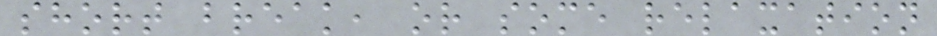short break, or some relaxation
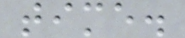time.
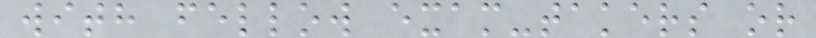with fellow exam-takers or
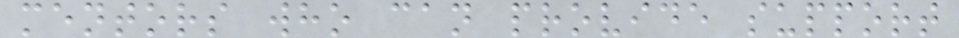mentors who can provide support
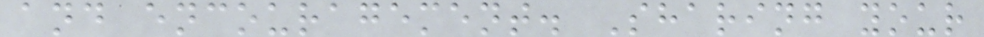and encouragement. Sharing your
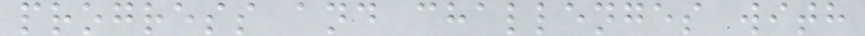progress and challenges with
